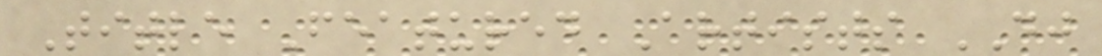Title Featured Artists DJ
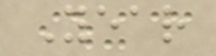Year
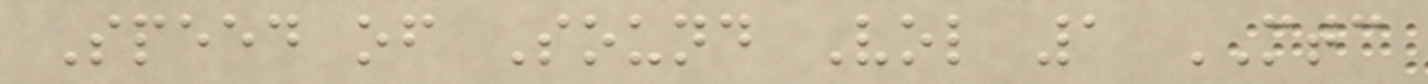Speed of Sound Vol 1 MTC
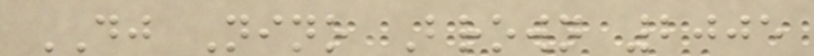DJ Nino Brown 2005
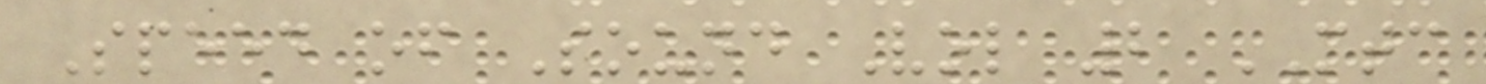Speed of Sound Vol 2 MTC
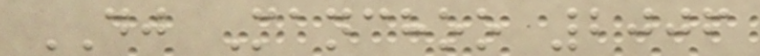DJ Manchoo 2006
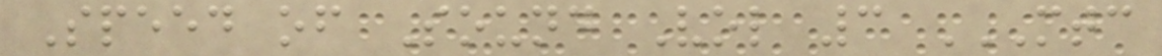Speed of Sound Vol 3 MTC
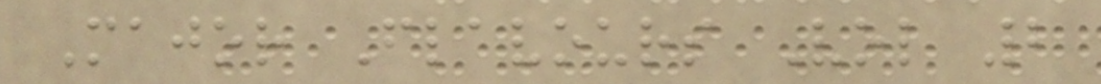Major Flavours Vol 2
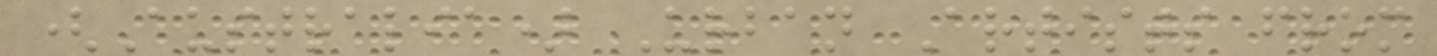(Australia) Urban Artists from
